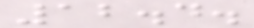12.4.
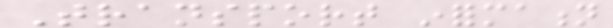Transport information
